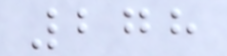278
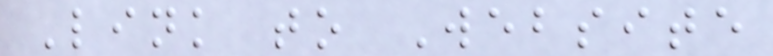Link to Website
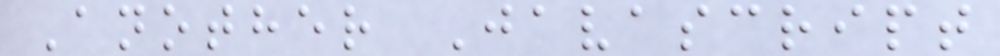Another Javascript
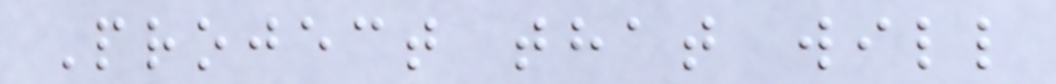Project that will
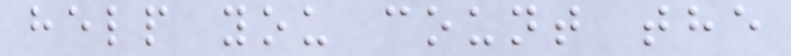help you count the
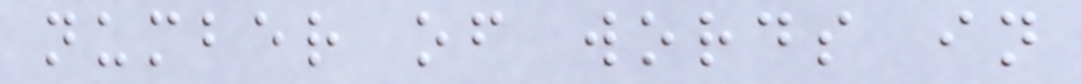number of words in
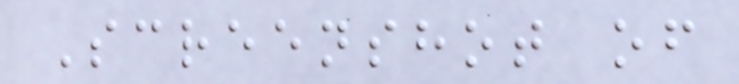Screenshot of
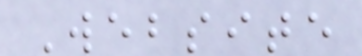Website
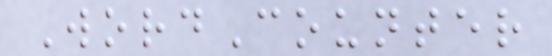WordCounter
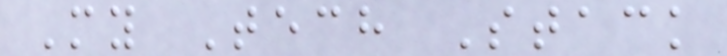My Tech Stack
